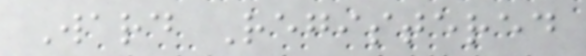Ward Registered
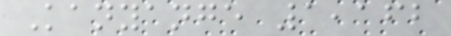Kanyange 1,162
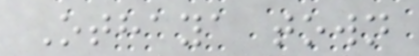Othaya town
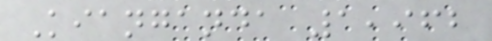Kianganda 1,962
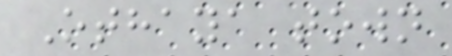Othaya town
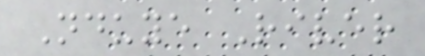Nduye River
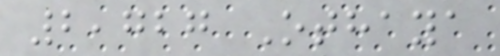2,727 Othaya
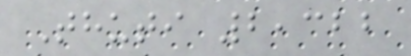Thuti 2,322
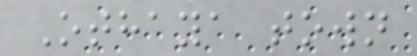Othaya town
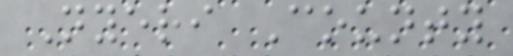Nyeri County
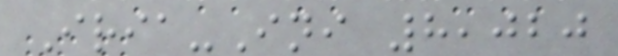Iria-Ini 8,020
